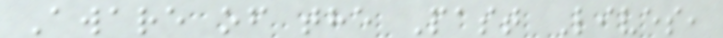Aware of the Past Lives,
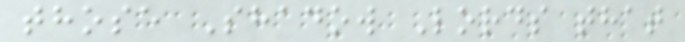those Shadow Lords that
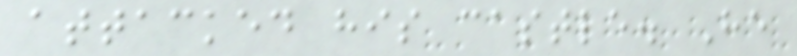attacked his castle. He
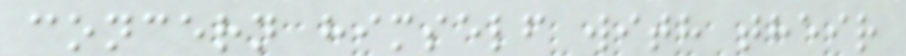concern himself with their
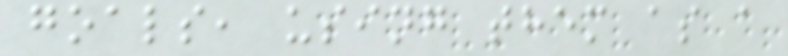goals, using them as a
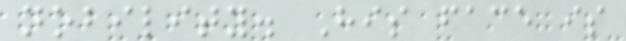nobility. His face is
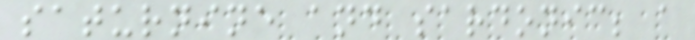saturnine and sardonic; a
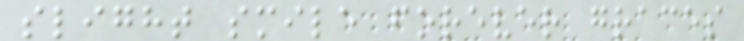slight smile forever graces
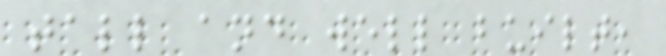tall and well built,
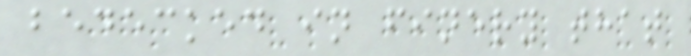bedecked in finery that
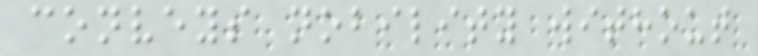conveys nobility without
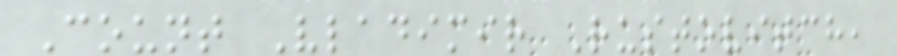Count Vladimir Rustovitch,
